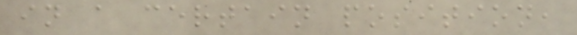in a certain position,
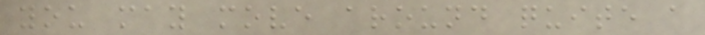you may move around quite a
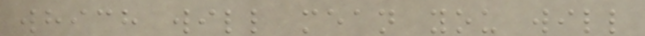which will mean you will
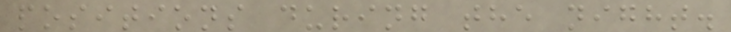positions during the night.
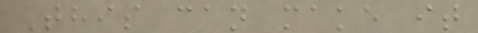This can make it
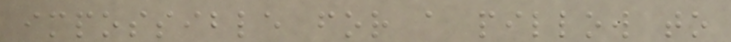impossible for a pillow to
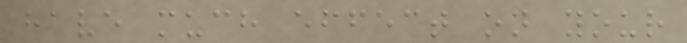have much effect on your
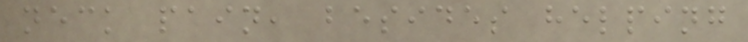neck pain, besides helping
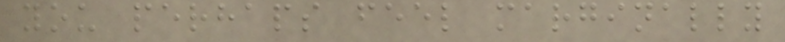you perhaps feel marginally
